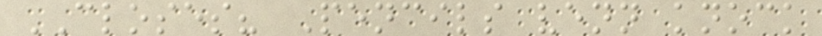CLOSES? Pencils venn knock
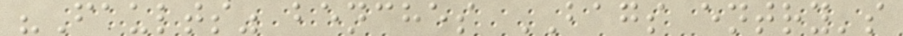"Faults" benches BAGS entry's
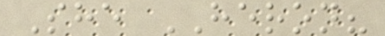She HERON?
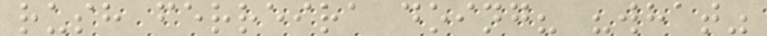rush ferreira doing? "what"
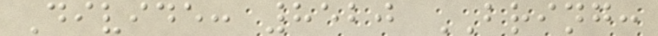Divide: 8520 BRING:
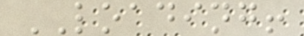LOADING!
